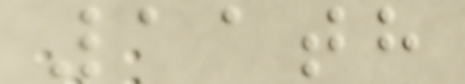11th
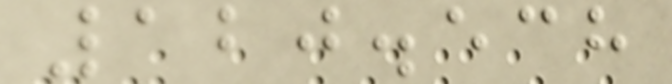120.538
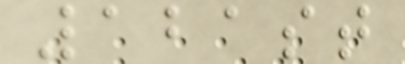121st
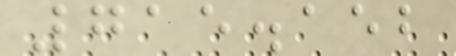715.152
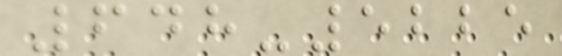648-5225
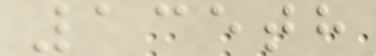135th
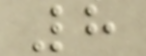8
